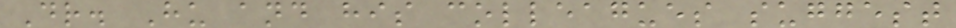Dr. Hu and his colleagues suggest
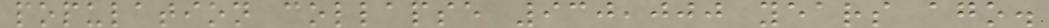population collapse 930,000 years ago.
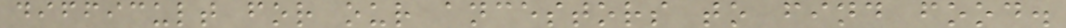difficult for our ancestors to find food.
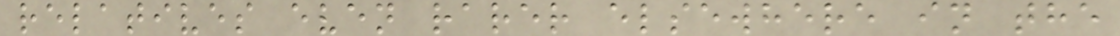relatives even rarer elsewhere in the
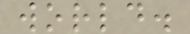world.
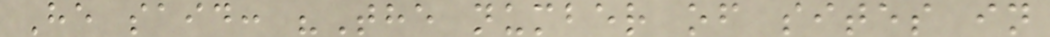He said: "The number of sites in
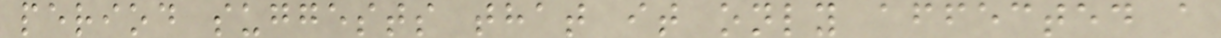period suggests that it only affected a
